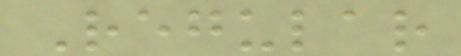Regular
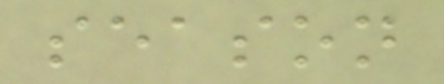season
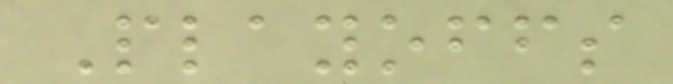Playoffs
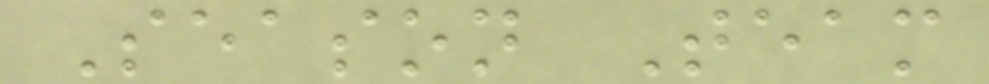Season Team
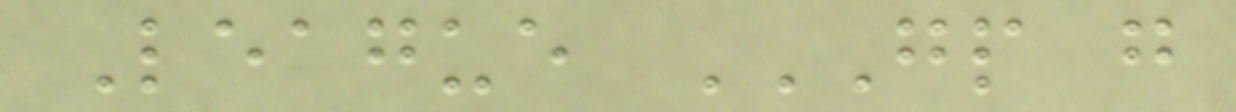League GP G
